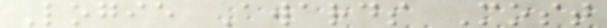Logie Awards Most
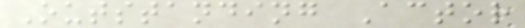Outstanding Actor
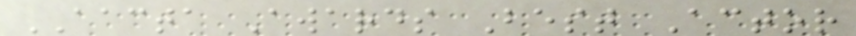AACTA Awards Best Actor
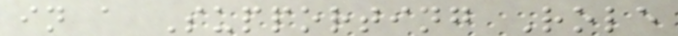in a Supporting Role
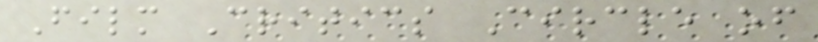Film Critics Circle of
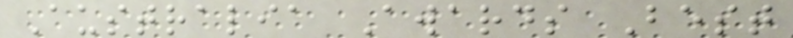Australia Awards Best
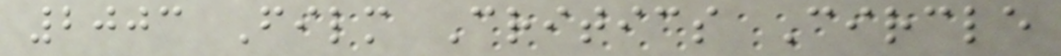2003 Film Critics Circle
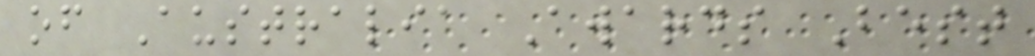of Australia Awards Best
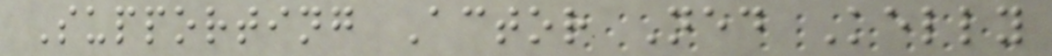Supporting Actor Ned Kelly
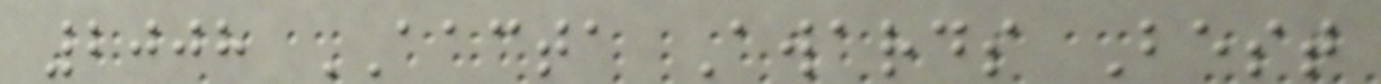2008 AACTA Awards Best
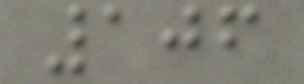106
